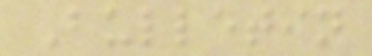Bulletin
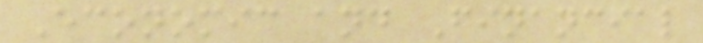Economic and Financial
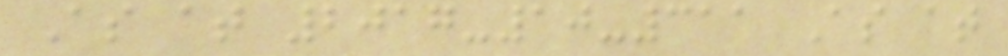As at 2017-10-311 As at
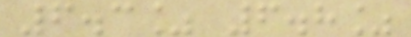6.3% 6.8%
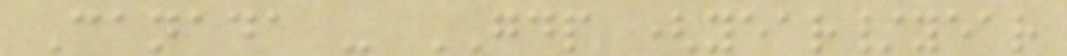Canada - GDP (year/year
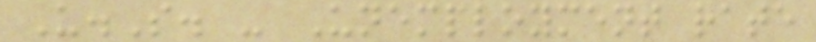U.S. - Unemployment rate
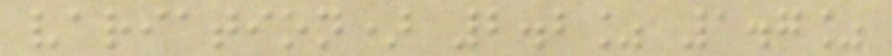variation) 2.2% 1.7%
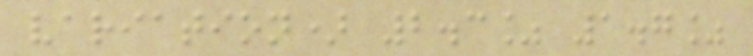variation) 2.3% 1.7%
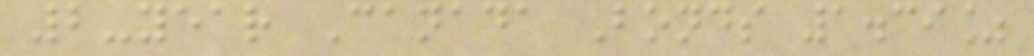2-year Canada Bonds 1.39%
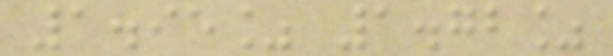1.95% 1.72%
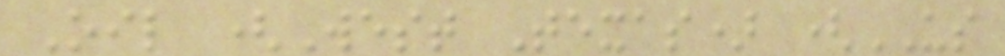Oil (West Texas) (US
